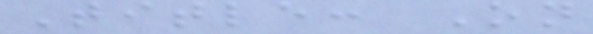Title: On
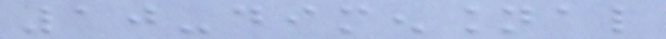10-dimensional
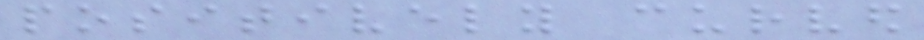positively curved
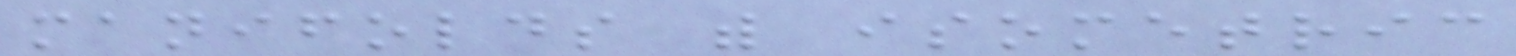manifolds with isometric
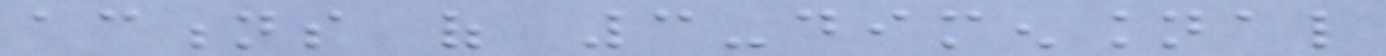actions of 3-dimensional
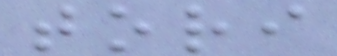tori
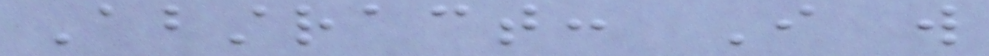Abstract: I will
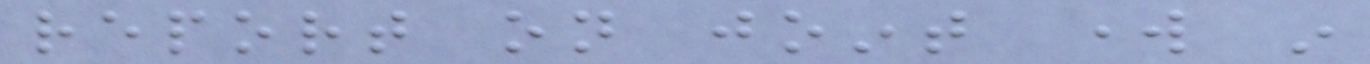report on joint work in
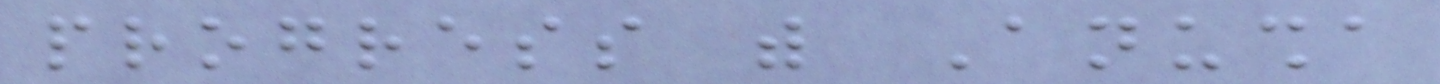progress with Anusha
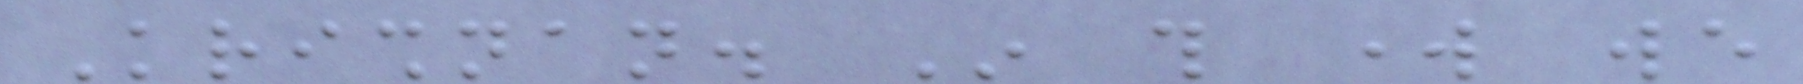Krishnan. In this work we
